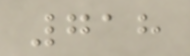718
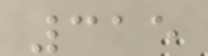315
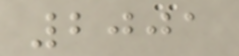2001
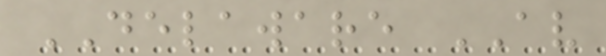DELAWARE AV
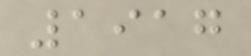1917
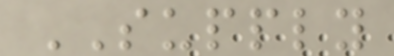SUPPLY
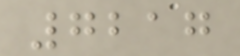7217
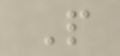P
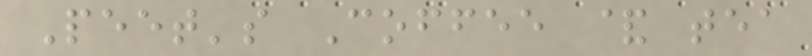Peet's Coffee & tea
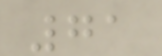71
